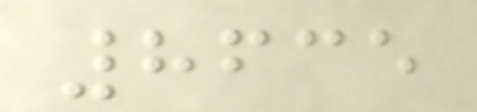8635
